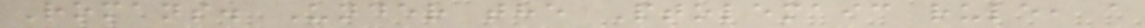Romans. Under the Ptolemaic rule, a
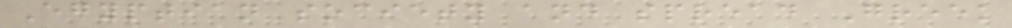Egyptian society and spread Greek
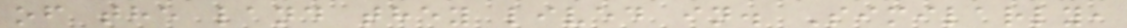of the land they lived in. Similarly,
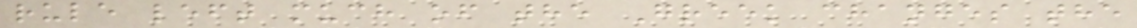rule left much of the Greek changes the
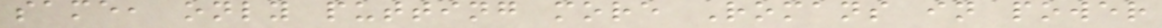same, only putting more Romans in power
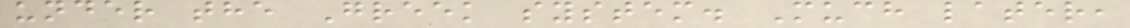under the Greek system. Much later,
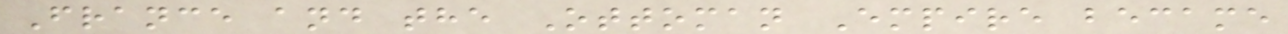France and the Ottoman Empire became
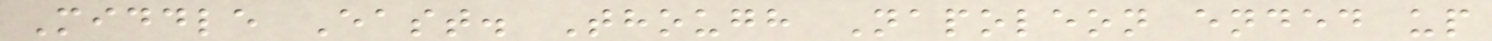Middle East. Though Napoleon ended up
